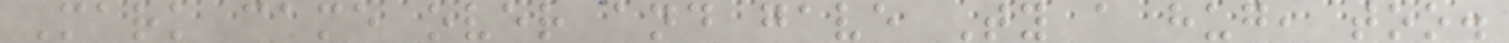Mark came over and gave Ty a hug, too.
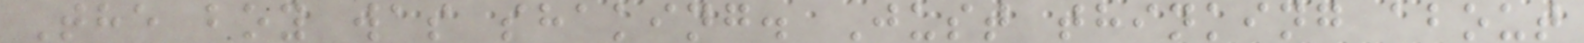The boy was shaking. Just thinking about
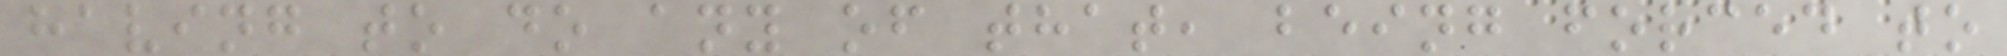having to do any of that, being forced to
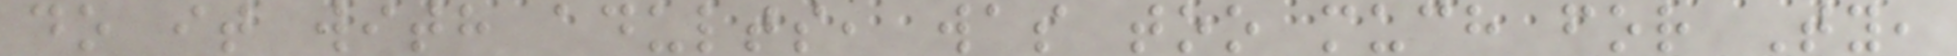do it with adults, was too much for Ty,
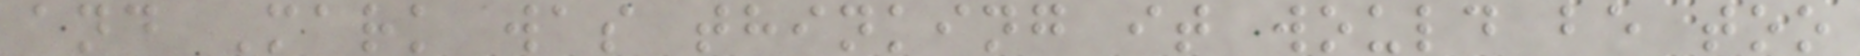and Mark was thinking it would be too
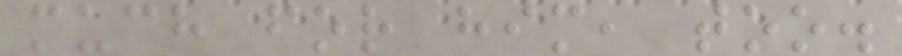much for him, too.
